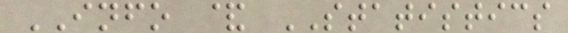INFO & STATISTICS
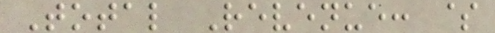Total Revenue: $
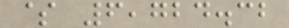$ 6,724.32
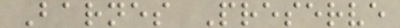Barnes Preserve
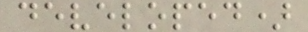developed)
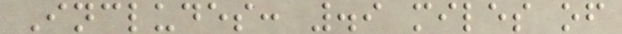Includes: .9 miles of
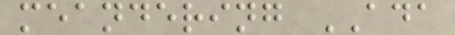meandering ADA
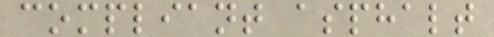compliant asphalt
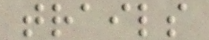trails
